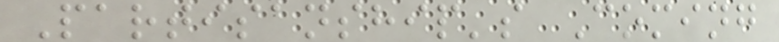Partisanship's Coming
